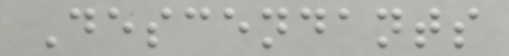Descendants
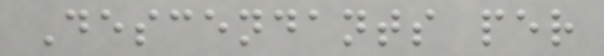Descendants per
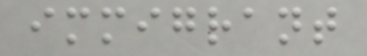immigrant
